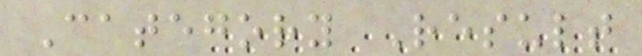Category Result
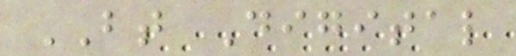BT Digital
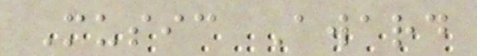Music Award
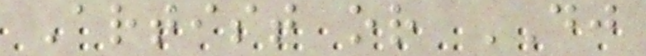Artist or DJ
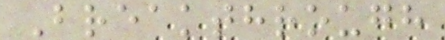Breakthrough
